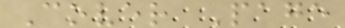Cover Page
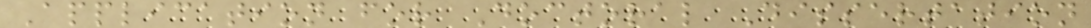Application for Doctoral Dissertation
